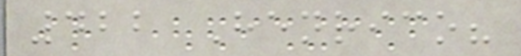422 Henrico?
